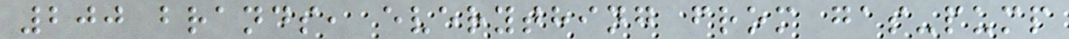200 brands, everything from gas-pump
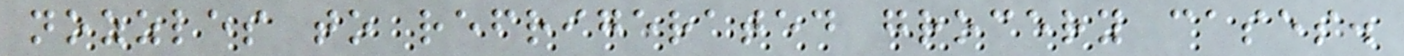nozzles to refrigerated grocery cases.
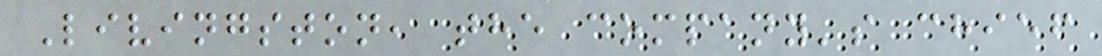Livingston, the company's chief
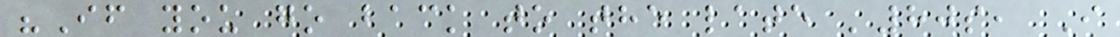"If you go back to the late '80s, I
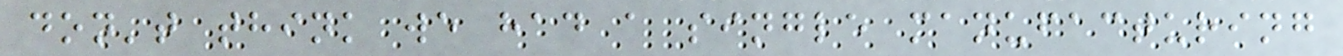don't think we had a single manufacturing
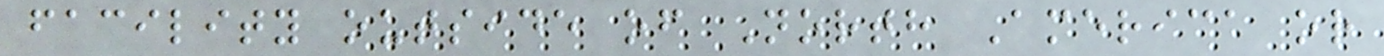facility outside of North America or
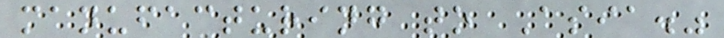manufacturing to Asia."
